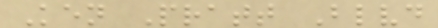Ken Pratt Blvd
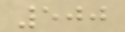500
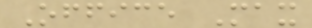Office Max
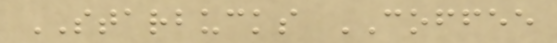STARBUCKS COFFEE
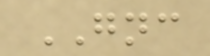GNC
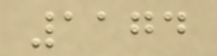1174
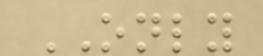ONLY
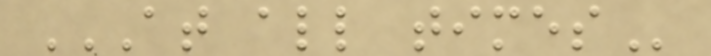AT ALL TIMES
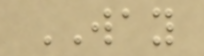WAY
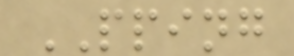PPING
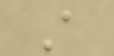A
